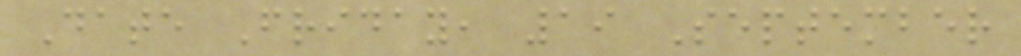Date Friday, 19 September
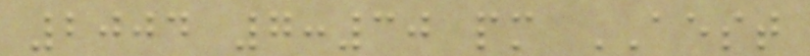2004 7:30 pm AEST
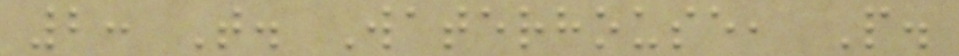2: T. Waterhouse, P.
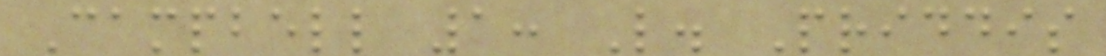Campbell 1: L. Priddis
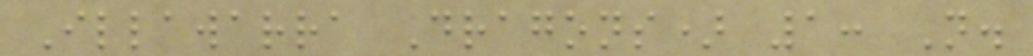Illawarra Dragons) 1: N.
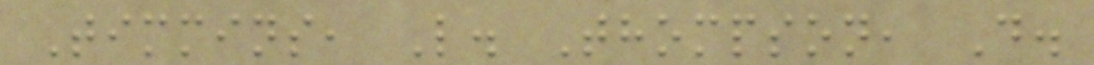Timmins, L. Thompson, D.
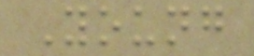Young
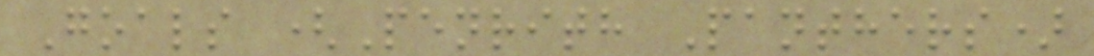Goals (Penrith Panthers)
